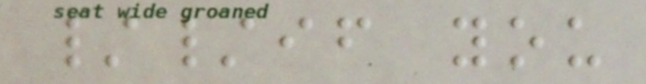//if you
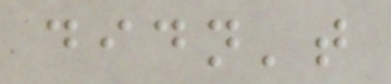didn't
